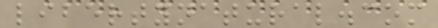libertynatural.com
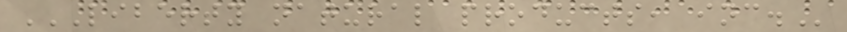LIBERTY NATURAL PRODUCTS, INC.
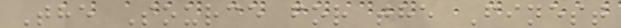The Source for the Finest
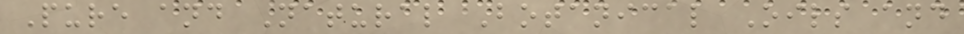Pure and Natural Botanical Oils and
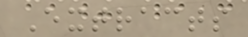Extracts
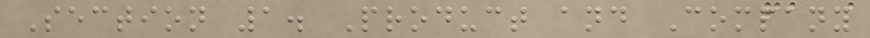Section 1. Product and Company
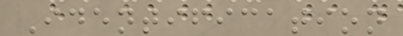Identification
